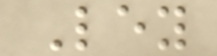Ley
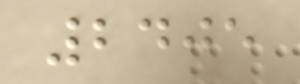2405
